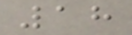18
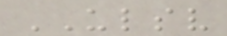ULSV
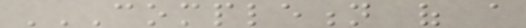COMPLETION OF A
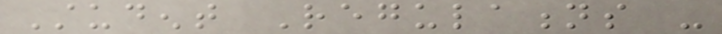Student Regulations -
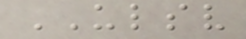ULSV
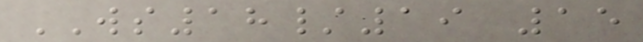WS18/19 15
